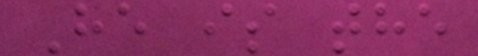He is the
